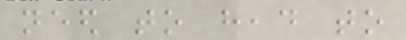need to head to
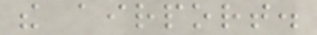the airport.
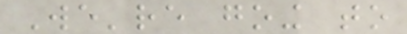We're going to
